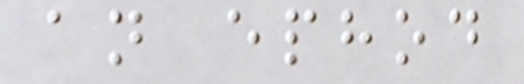an ephod
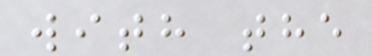with the
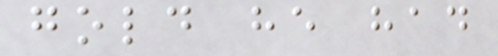gold he had
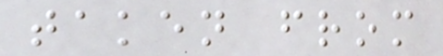taken from
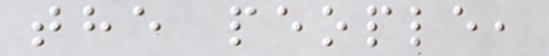the people,
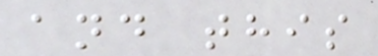and this
